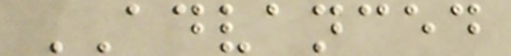ADVANCED
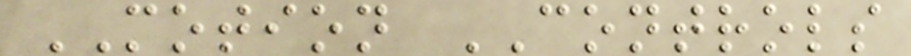MOTION CONTROLS
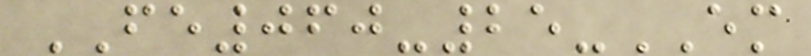FE060-25-EM
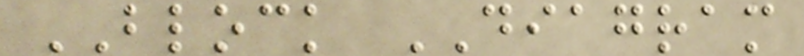BLOCK DIAGRAM
